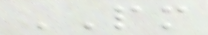PM
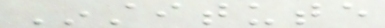Institute
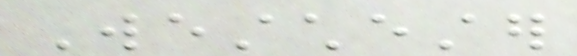Westchester
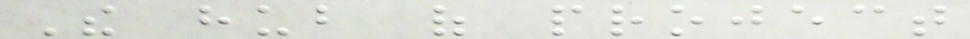The hub of project
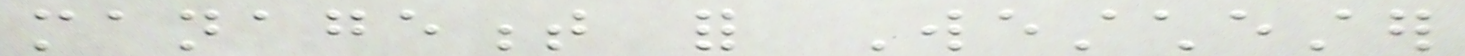management for Westchester
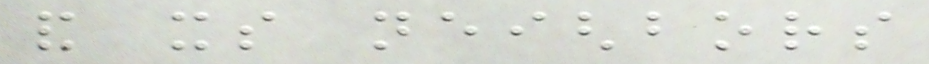and its neighbors
